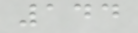144
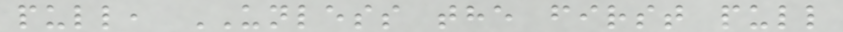pull, UNLESS the first pull
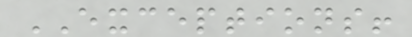EXCEPTIONS!
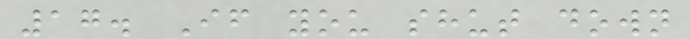17. If you shut down
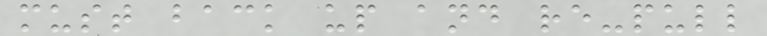must back up and re-pull
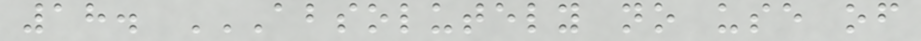18. ABSOLUTELY NO USE OF
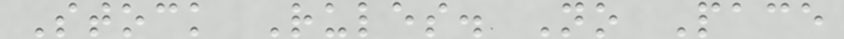Stock Rules. No Pace
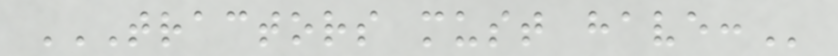TRACTORS MUST HAVE:
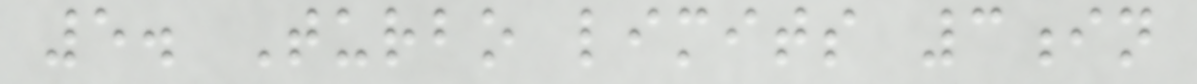5. Turbo limits 3in
